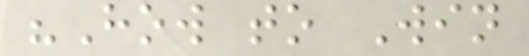"How to Win
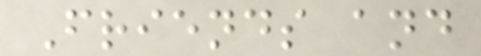Friends and
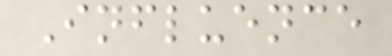Influence
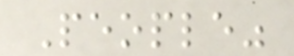People"
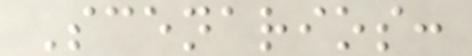Scenarios:
